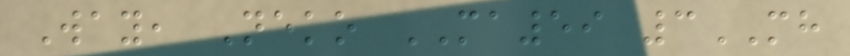Way, Neko MA59 3MH
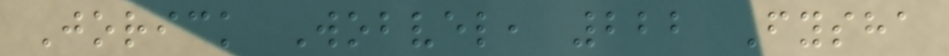Jorick Wobvel, 222 Fysha
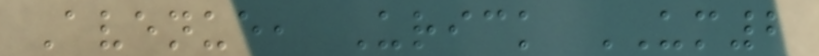Avenue, Urick UM2
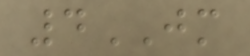4JM
